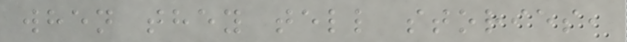when they tell stories,
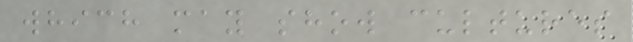which may show cultures
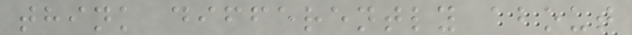think differently about
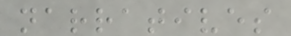narratives
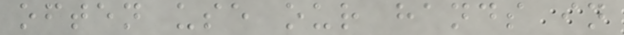often use our hands in
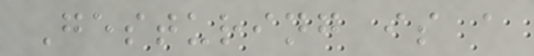Gesturing is a
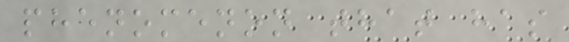phenomenon that has
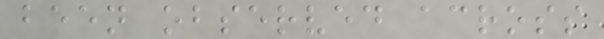been observed across
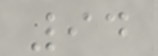94
